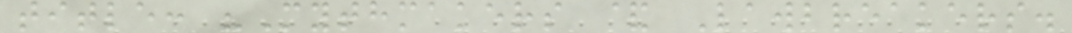title: "Mythmakers & Lawbreakers.
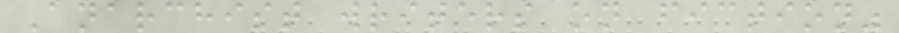Anarchist writers on fiction"
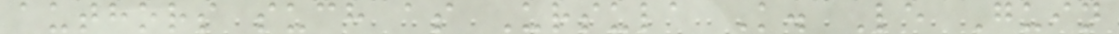authors such as Ursula K. Le Guin
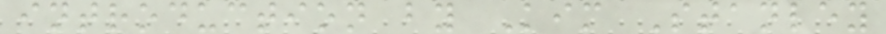introduction by Kim Stanley
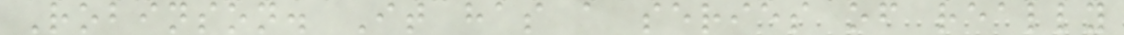Robinson. It has a series of really
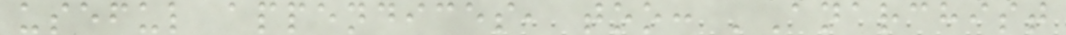useful appendices, too: 'Anarchist
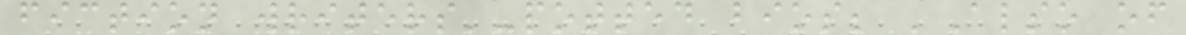fiction writers'-potted bios; 'Also of
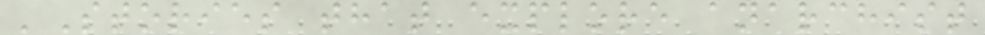'Stories that explore anarchist
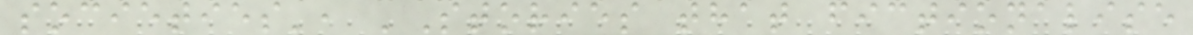societies', 'Stories that fictionalise
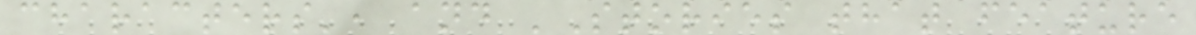characters', and 'Stories that feature
